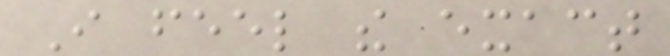I feel the exact
